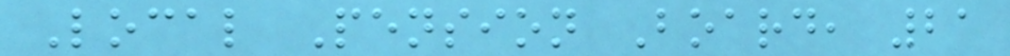Local Pension Board, 21
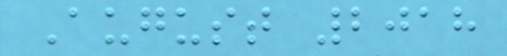August 2018
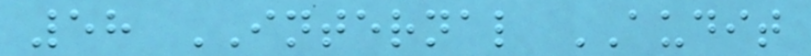58 INTERNAL AUDIT
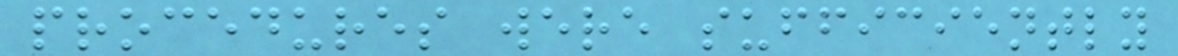procedures were sufficiently
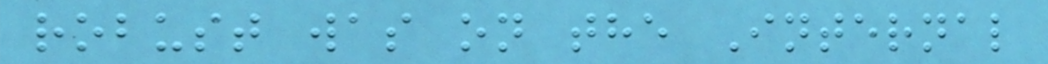robust was on the Internal
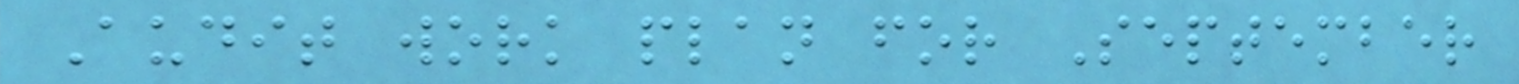Audit work plan for September
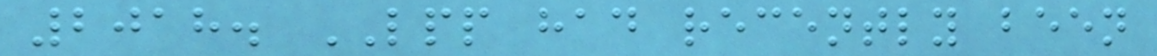2018. LPP had recently been
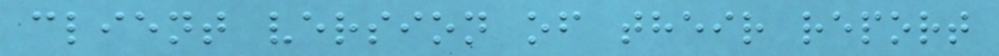client version of their report
